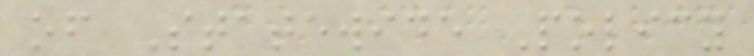of Statewide Policy
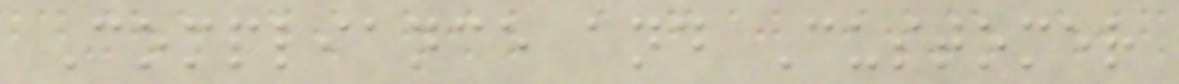Compliance and Customer
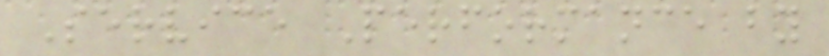Service Performance by
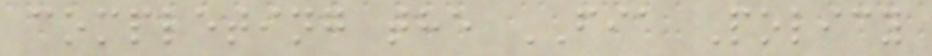completing the FIA Policy
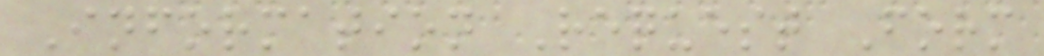Information Request Form
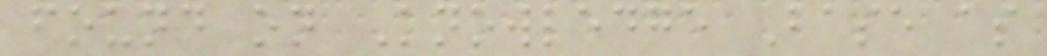found on Knowledge Base as
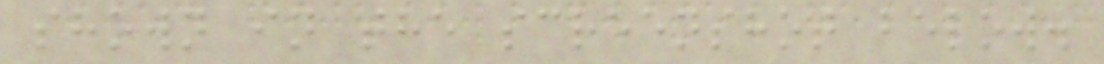shown in the screenshot below.
